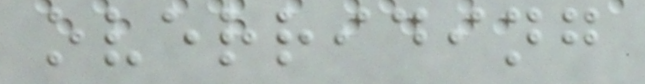overriding
